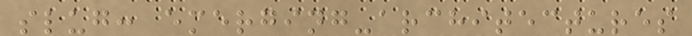slug: emerging-architectures
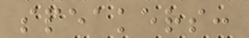speakers:
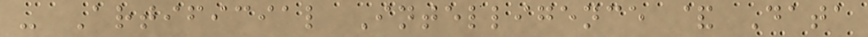- Artificial Intelligence & Data
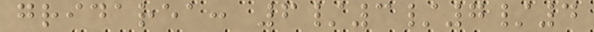gridarea: 6/3/7/4
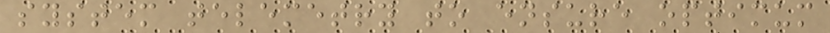system telemetry to ensure optimum
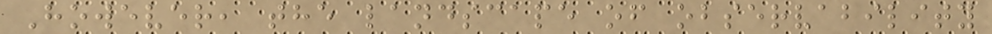However, the landscape of observability
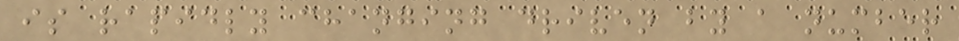is rapidly changing driven by a number
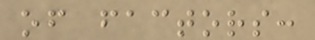of factors:
